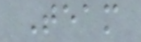Team
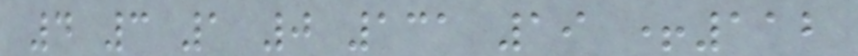4 3 1 0 131 19 +112
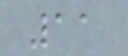11
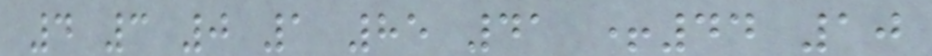4 3 0 1 85 41 +44 10
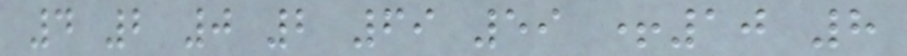4 2 0 2 69 59 +10 8
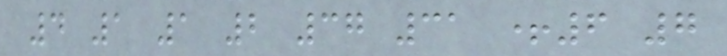4 1 1 2 37 31 +6 7
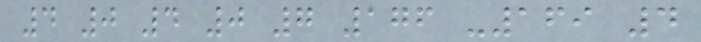4 0 4 0 7 176 -169 4
